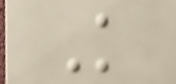K
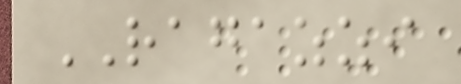RAGAZZI
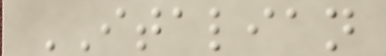ITALIAN
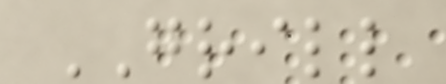GRILL
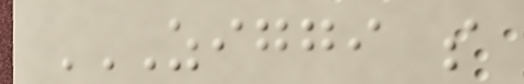ZIGGI S
